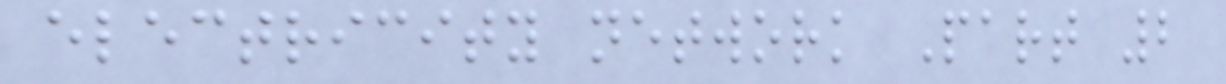electricity network Part 2
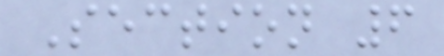Section 6
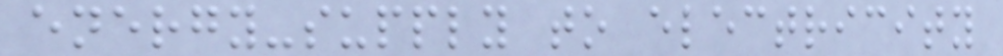energy-supply to electricity
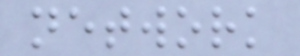network
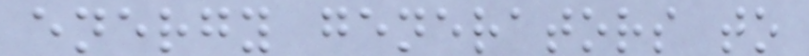energy generators to
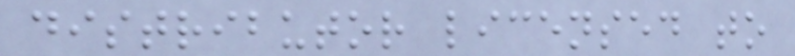distributor licensed to
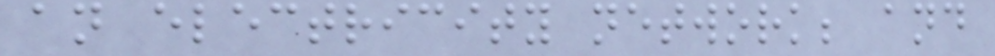an electricity network; and
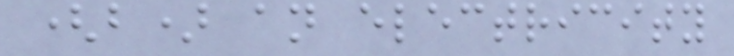(b) an electricity
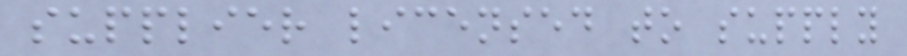supplier licensed to supply
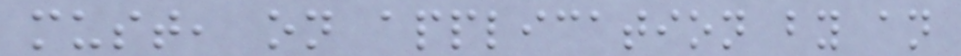must, on application by an
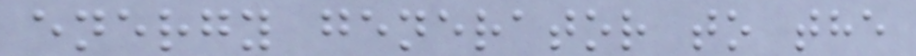energy generator to the
